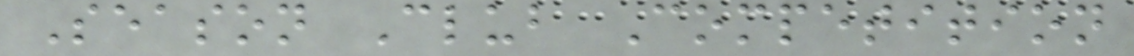Season Club Competition
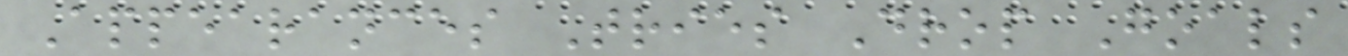Appearances Tries Drop Goals
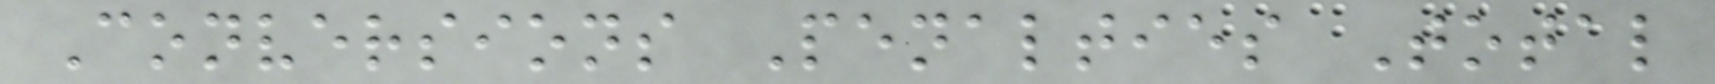Conversions Penalties Total
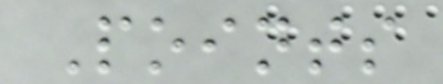Points
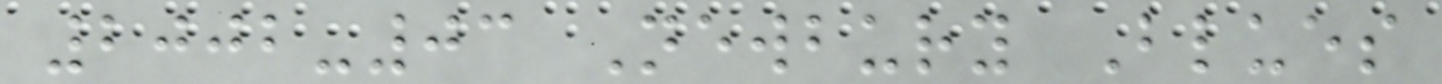2002-03 Newbury Blues
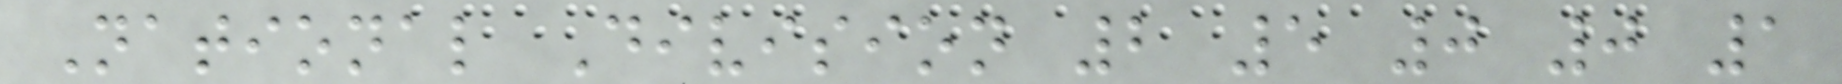National Division 2 5 0 0 1
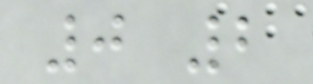0 2
